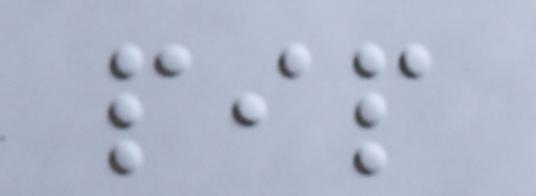pip
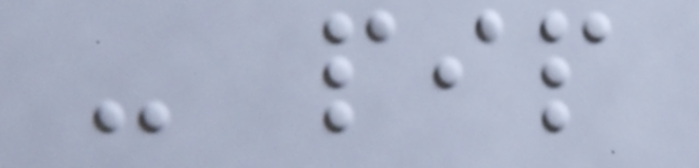- pip
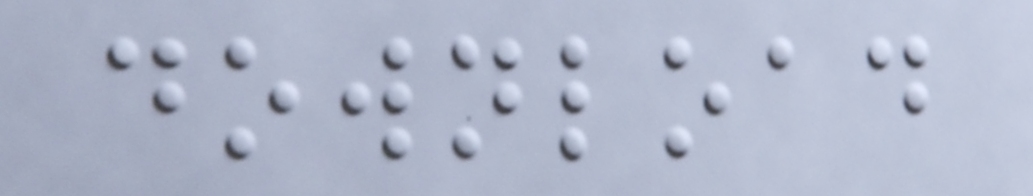download
